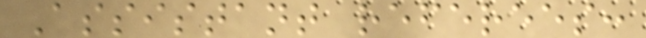Assistant referees:
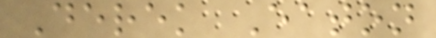Derek Eaton
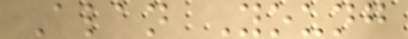Alan Young
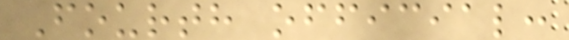Fourth official:
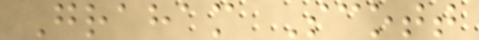Graham Scott
